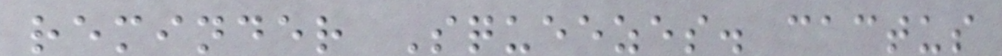reminder Squeezes. cactus
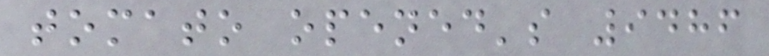tomato opened's 9486
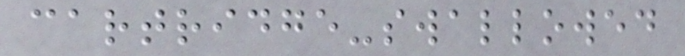cartridge-swallowed
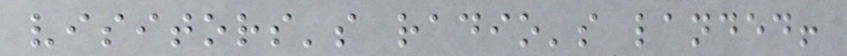visitors's radio's landed!
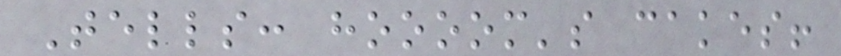Tells: hoooom's cakes!
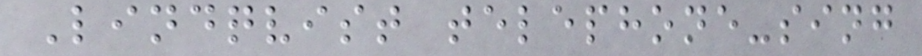Lindqvist telephone-sing
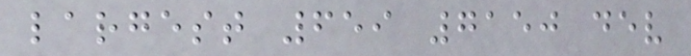largest 659 7150 dev
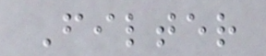Filter
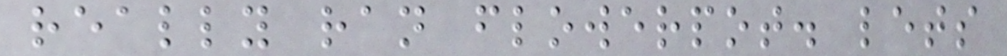really ran flowerpot. lets
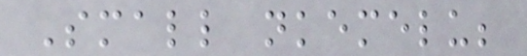Small nkemelu;
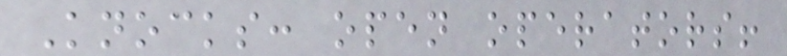Knocks: open operators!
